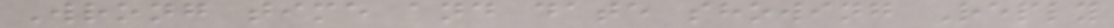Wrong time and date showing Reply
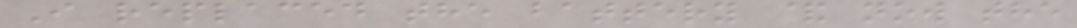I replaced the battery & now the
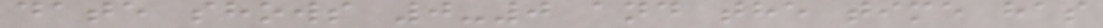date shows 0-0 and the time has
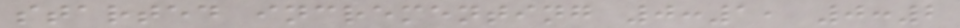started incrementing 0:1, 0:2
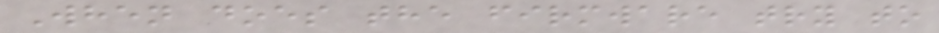When does the firmware try to
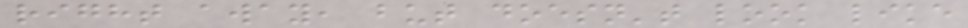right away, but doesn't look like
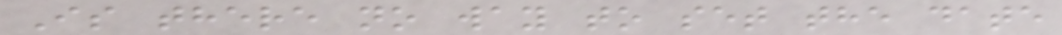Is there no way to set the date
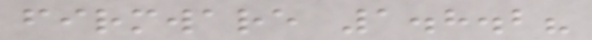firmware 1.8.2?
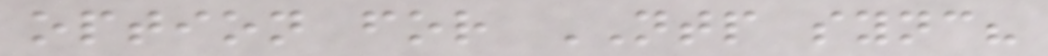option for NTP sync?
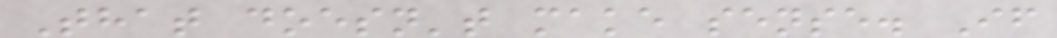That doesn't make sense. If
